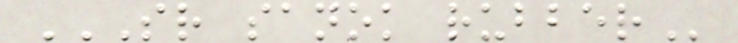SR SANOK RUBBER
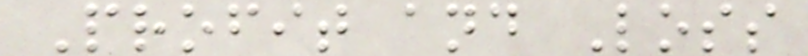Profit and Loss
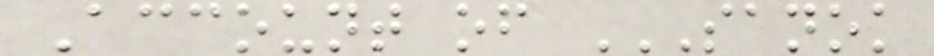Account of SANOK
